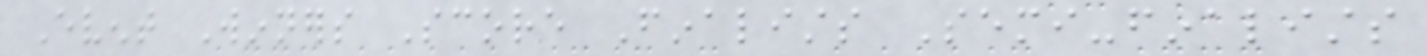Event Winners Score Finalists Semi-finalists
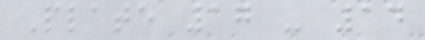Plate 17 - 14
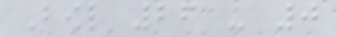Bowl 26 - 0
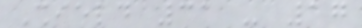Shield 31 - 17
